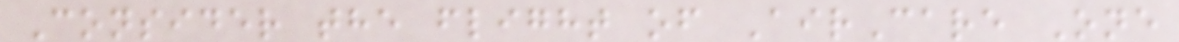Consider the flight of AirCare One
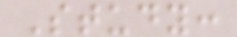Study:
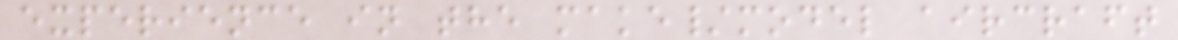experience in the make/model aircraft
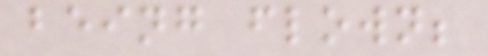being flown;
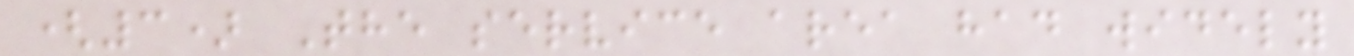(3) The service area had widely
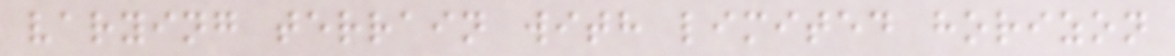varying terrain with limited horizon
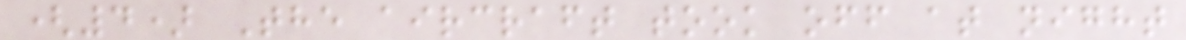(4) The aircraft took off at night
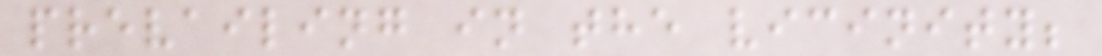prevailing in the vicinity;
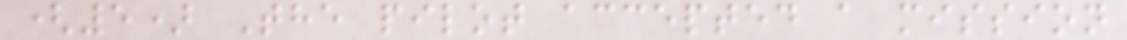(5) The pilot accepted a mission
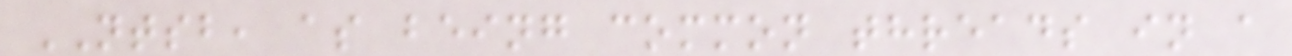NTSB, as being common threads in a
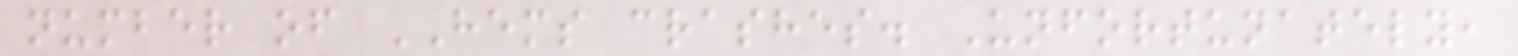number of HEMS crashes. Unfortunately,
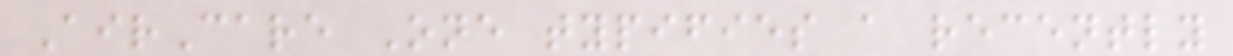AirCare One typifies a recently
